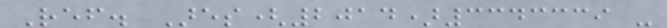Ref. Ares(2014)3343339 -
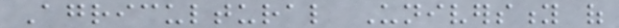Agricultural University of
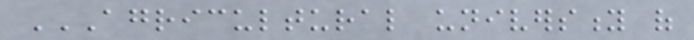AGRICULTURAL UNIVERSITY OF
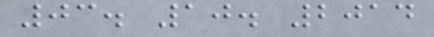03. 10. 2014
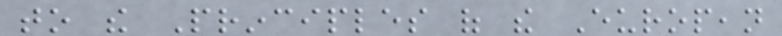to the Principles of the European
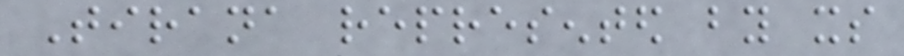Tirana represented by its
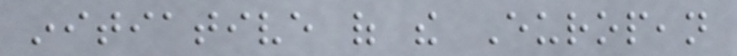initiative of the European
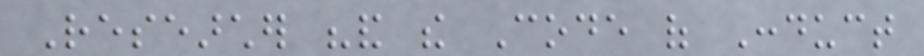Researcher "and the Code of Conduct
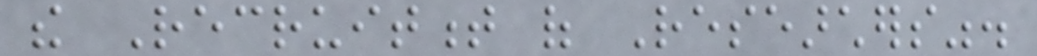the Recruitment of Researchers".
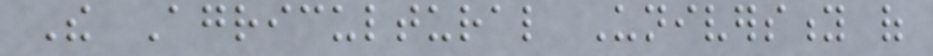The Agricultural University of
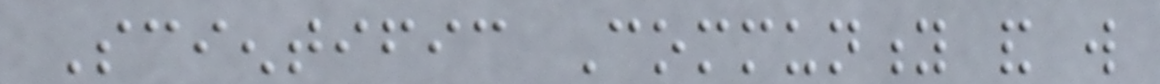Scientific Community and will
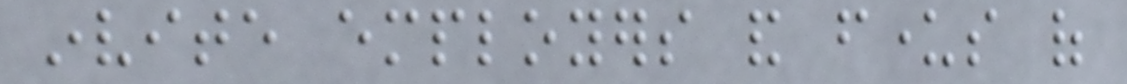invite employers and funders of
